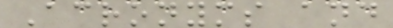Acronyms and
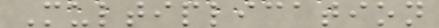Multiplication
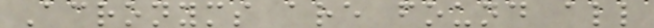Acronyms are found all
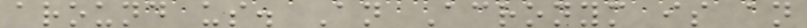around us. An Acronym is an
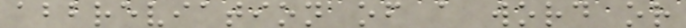abbreviation of a word or
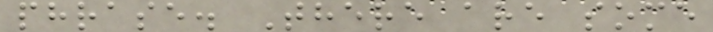phrase. There are some
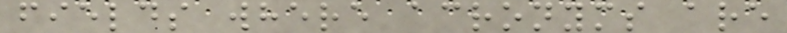fields where acronyms are
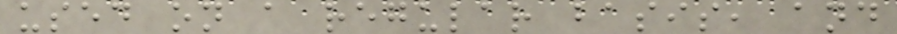used on a regular basis, and
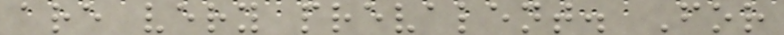are very prevalent. For
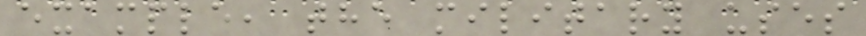example, the military uses
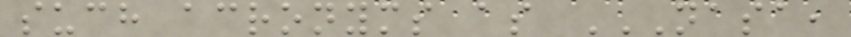such acronyms as NASA,
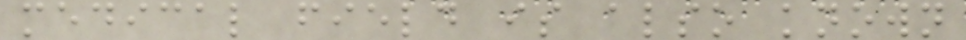medical field is also known
